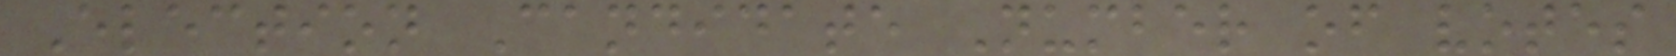Election Candidate Number of votes
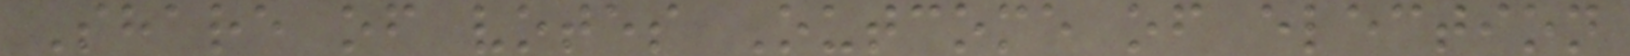Share of votes Outcome of election
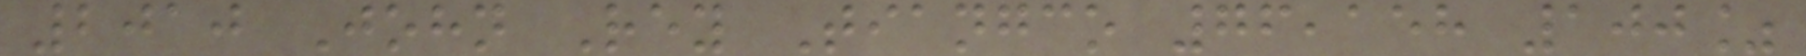2010 John Rey Tiangco 76,158 100%
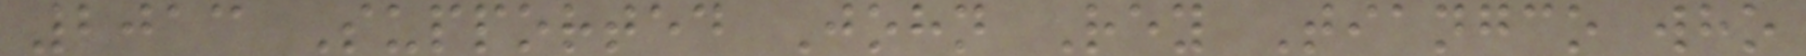2013 Supported John Rey Tiangco who
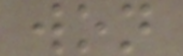won
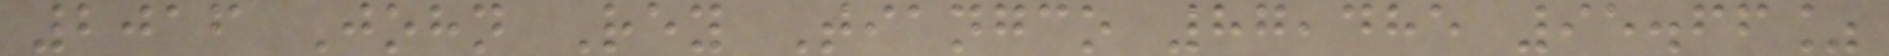2016 John Rey Tiangco 87,485 95.66%
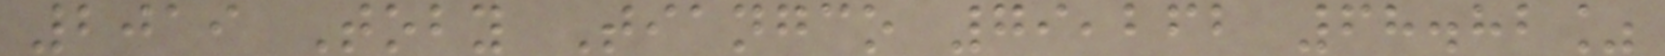2019 Toby Tiangco 79,262 68.82%
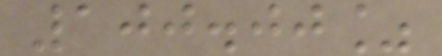100.00%
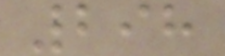298
